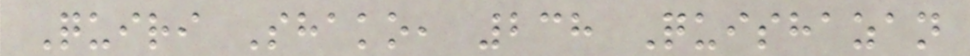Quiri Shako, 238 Quishazan
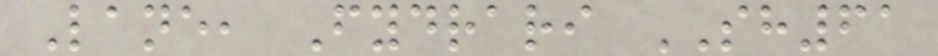Lane, Fydrari SH61
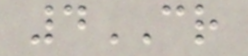4CR
